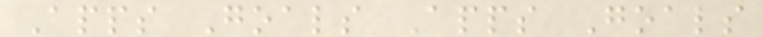Apps Goals Apps Goals
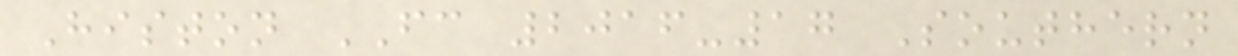Histon FC 2016-17 Southern
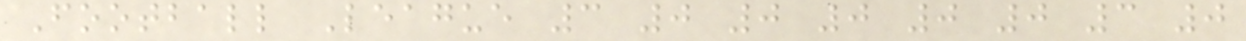Football League 3 0 0 0 0 0 3 0
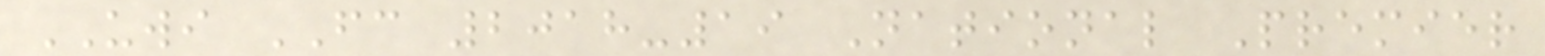UWI FC 2018-19 National Premier
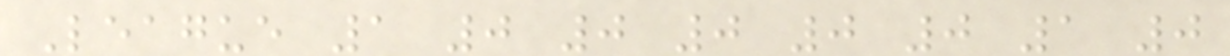League 1 0 0 0 0 0 1 0
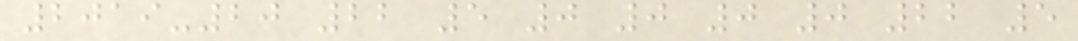2019-20 22 5 0 0 0 0 22 5
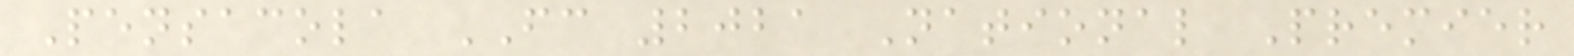Pensacola FC 2021 National Premier
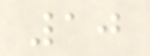10
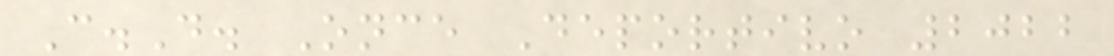C.D. Once Deportivo 2022
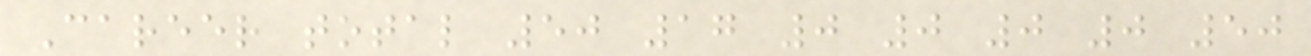Career total 50 17 0 0 0 0 50
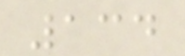134
